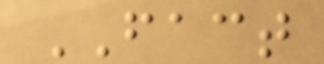FACT
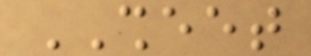SHEET
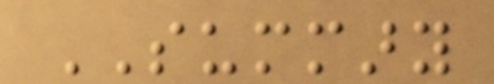SUMMARY
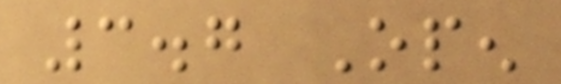3.7 Open
